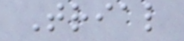Trial
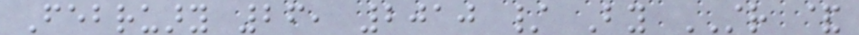February 26, 2010 / By STR &
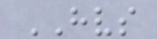HVS
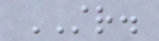STR.
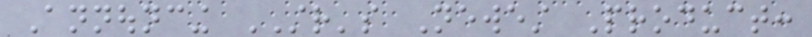Announcing STR's Newest Product:
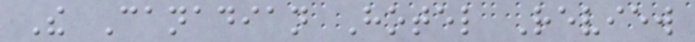The Canadian Hotel Review
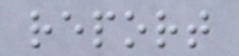report
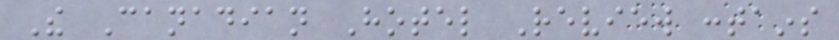The Canadian Hotel Review contains
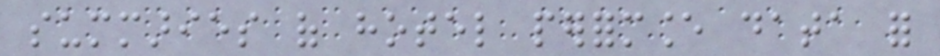summaries of hotel performance data for
